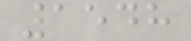1548
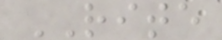RITE
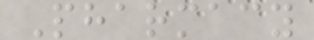Pharmacy
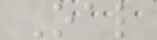Oal
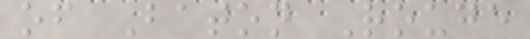of Baton Rouge
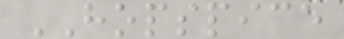HOPSPICE
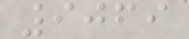9069
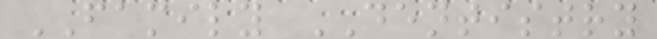FAMILY DENTISTRY
